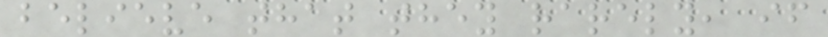believe that they rarely, if
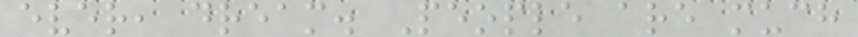ever, dream. People are much
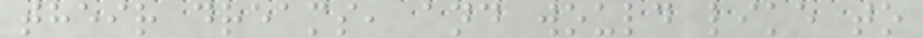their dreams, and would like to
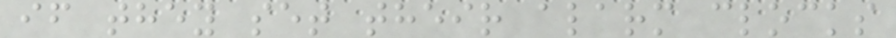if they set their alarm clocks
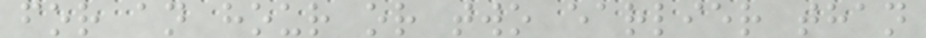for an hour or two earlier than
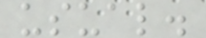usual.
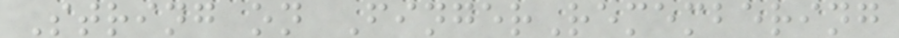String on FingerRemembering
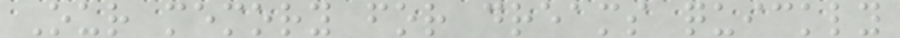Our memory for dreams quickly
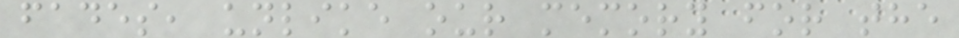fades, unlike our memory for the
